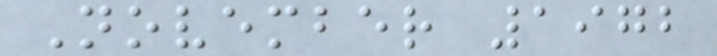November 1972
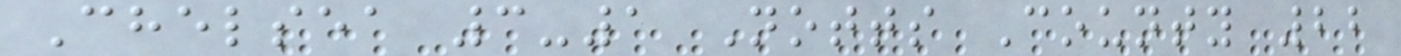Chelsea 3-1 Notts County 22
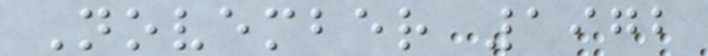November 1972
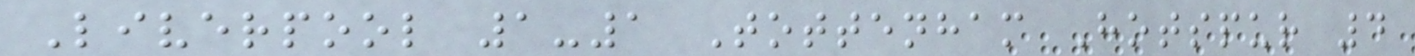Liverpool 1-1 Tottenham Hotspur 4
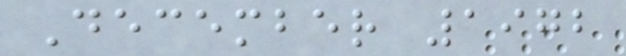December 1972
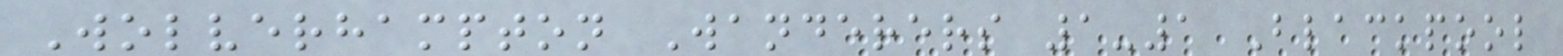Wolverhampton Wanderers 1-1 Blackpool
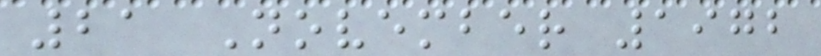21 November 1972
